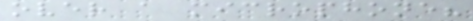over a microphone?
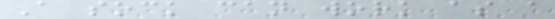A sock can work as a
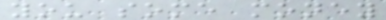you some money
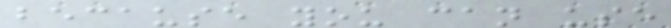because you can use
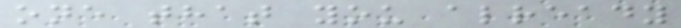one that you already
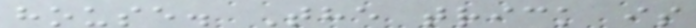house. The trick is
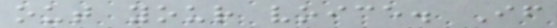out your voice. If
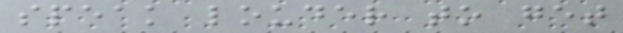speak louder to get
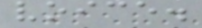voice.
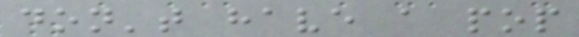don't have a pop
